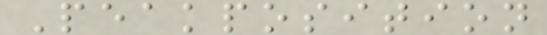Peakposition
